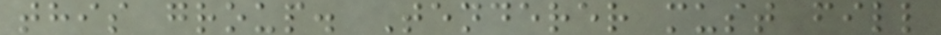this group. Tenderer must fill
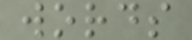words
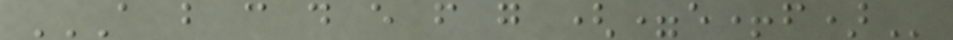A B C D E F G (=E+F)
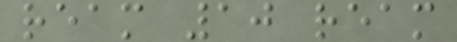ream 10 ream
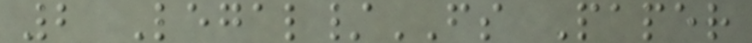2 Legal/FS Paper
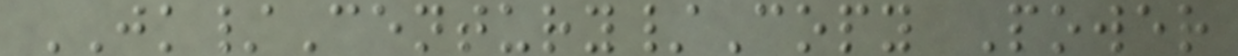JK/Century/Copy Power
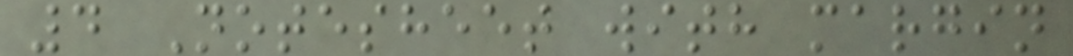4 Notesheet with margin
